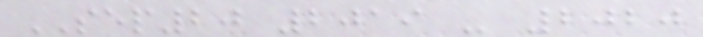SEP20 2019 - 2020
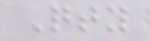Qty
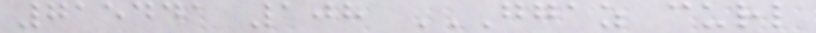715441 108 GGAZ CURL
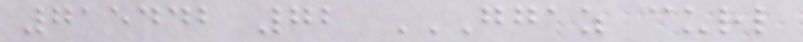715442 72 GGAZ CURL
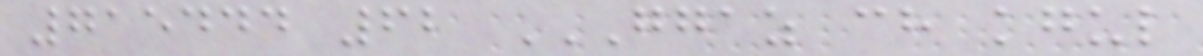715444 62 GGAZ CH KGUL
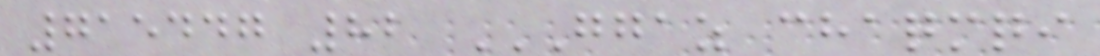715447 82 GGAZ CHAQMQI
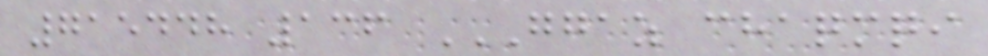715448 136 GGAZ CHAQMQI
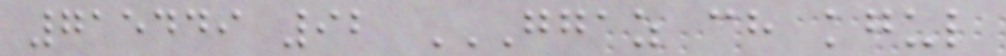715449 92 GGAZ CH KGUL
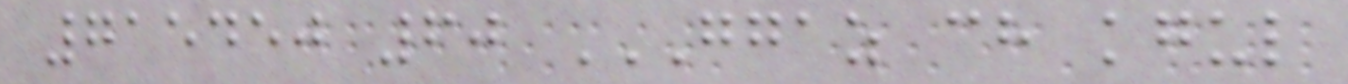715450 60 GGAZ CH KGUL
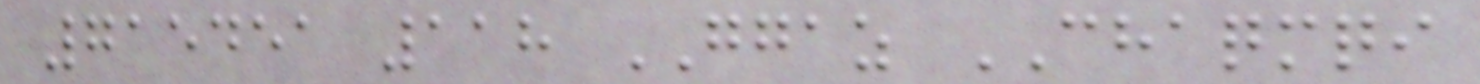715451 118 GGAZ CHAQMQI
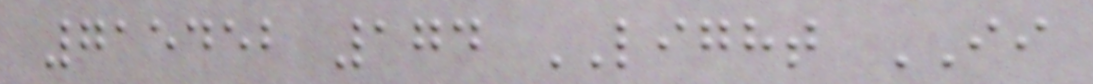715452 174 LIGHT II
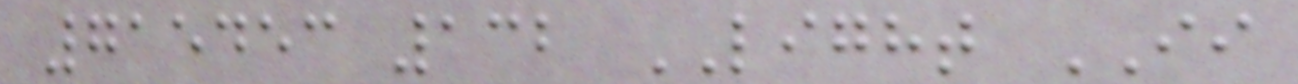715453 132 LIGHT II
